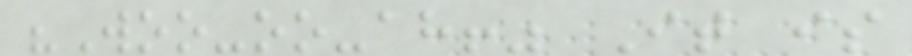"Woo-oo-ah!" It is
